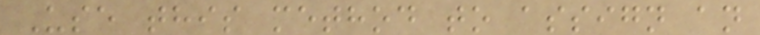Use this method to assign an
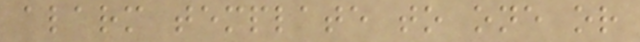alarm template to one or
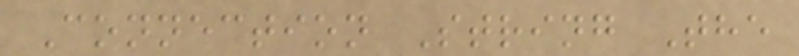Connection String The
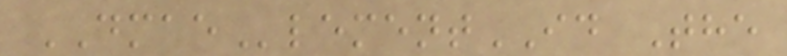DMAElementID The
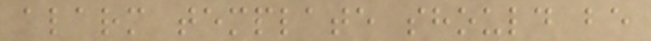alarm template should be
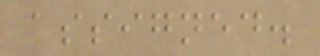assigned.
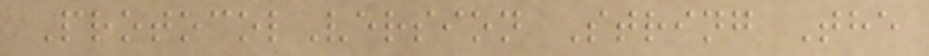ProtocolVersion String The
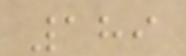189
